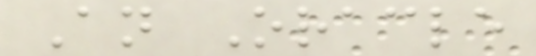An Oracle
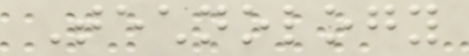Technology
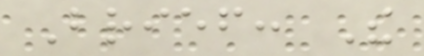Brief: The
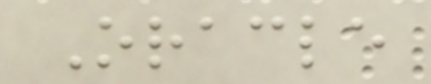Oracle
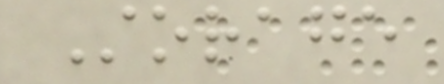Storage
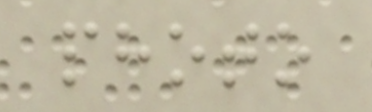photo
